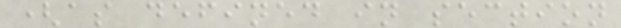(as defined in section
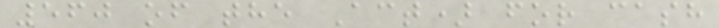560 of the Act) for cash
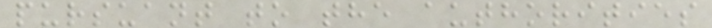pursuant to the authorities
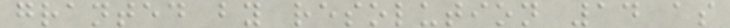granted by resolution 14 as
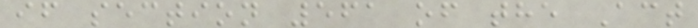if section 561 of the Act
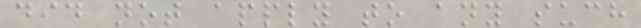did not apply to any such
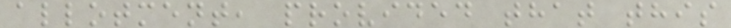allotment, provided that this
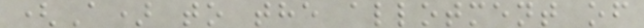(A) to the allotment of
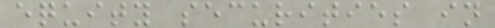equity securities in
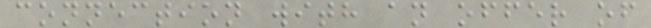connection with an offer of
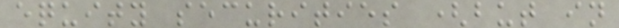equity securities (but in
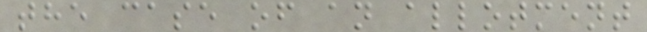the case of an allotment
